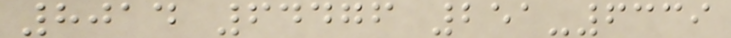8014 64476 251-6339
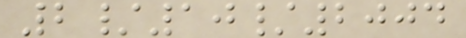2/10/2004
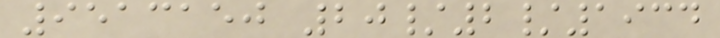9513150 20/2/1934
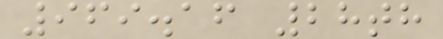969.16 28th
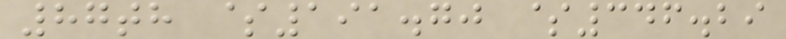87th $191.70 $346.29
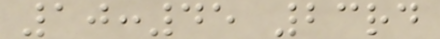10:45 23rd
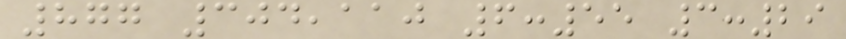877 304,110 6:55 3:29
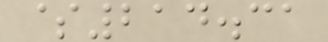$214.31
